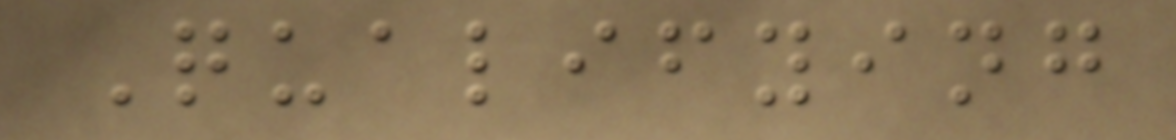Qualifying
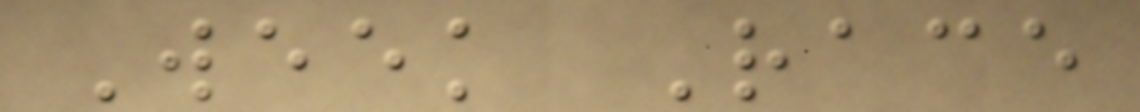Week Race
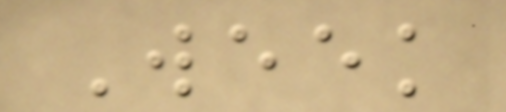Week
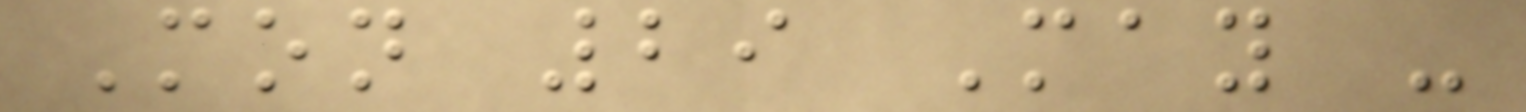Mon 29 May -
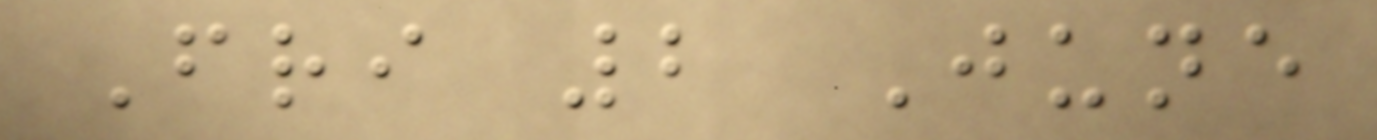Fri 2 June
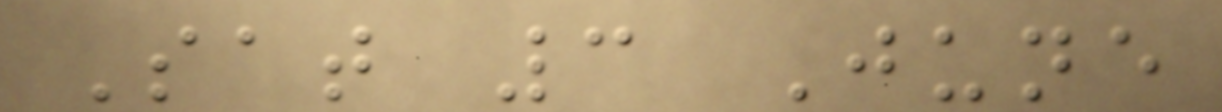Sat 3 June
